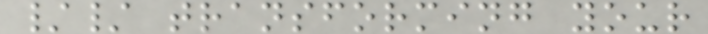// transforming your
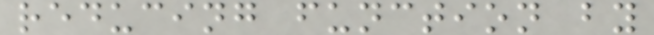reducing function by
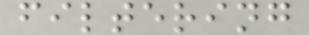filtering
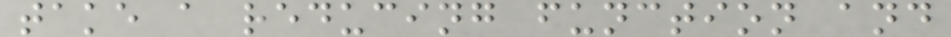take a reducing function and
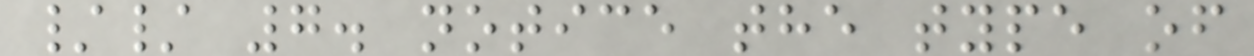// 7. notice the type of
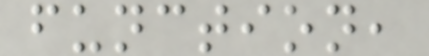function,
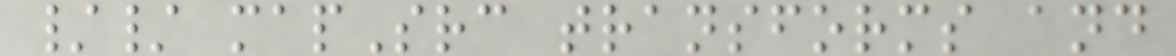// mapSrc transforms and
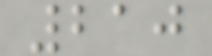210
